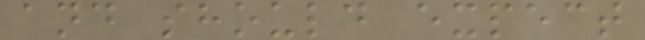and should expect
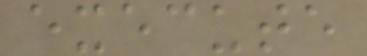execute
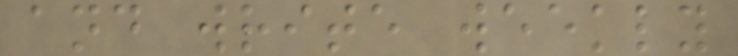and write weekly
